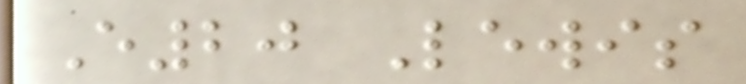E20 Lewis
